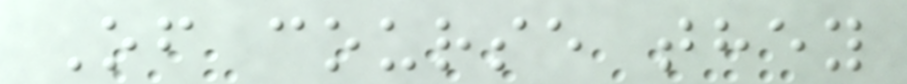Of course they
